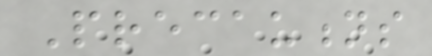Precautions
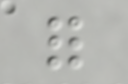for
